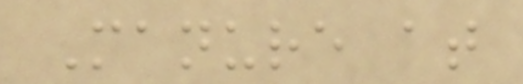Manure at
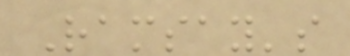Ramsay's
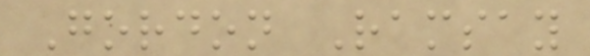Gordon Ramsay
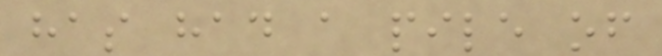has had a pile of
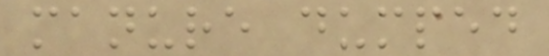manure dumped
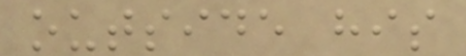outside his
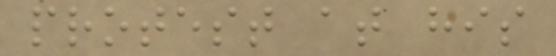protest at his
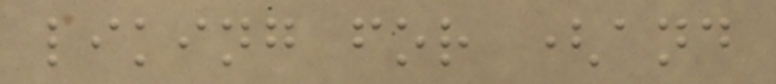liking for (and
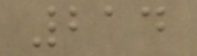214
